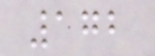172
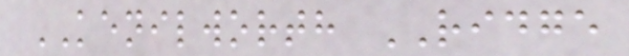KENILWORTH RIDGE
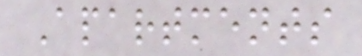Apartments
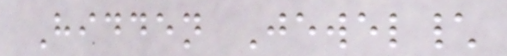Hidden Jewel\
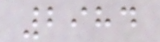2984
